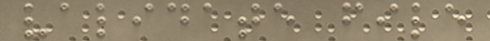validate file
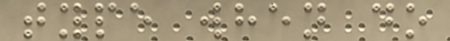type when do
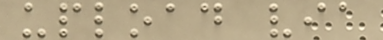upload via
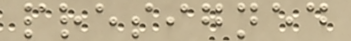presigned
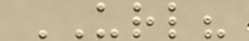URL?
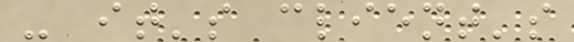- it's client's
